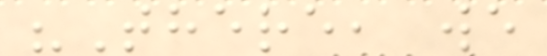"There, we
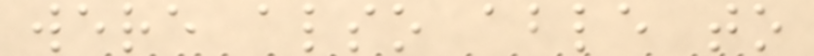were also able to
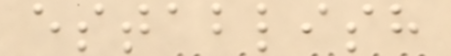establish
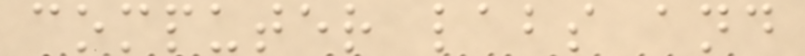computer labs and
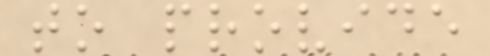to provide
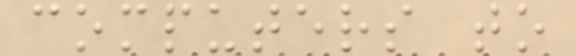computers to
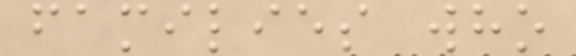families who
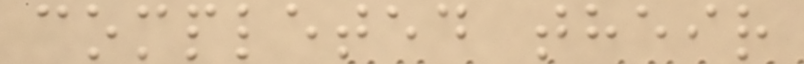completed their
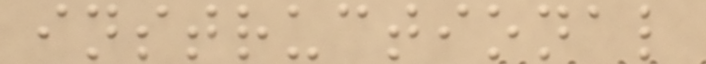instructional
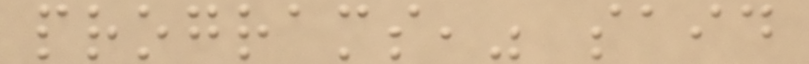programs," said
